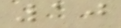10
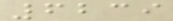6239
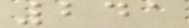241
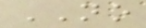NO
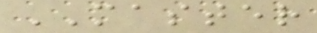MASTER
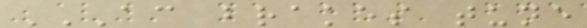AC BRAKES TUNE
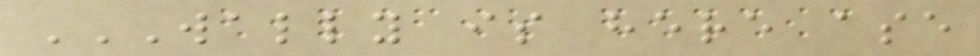WALLY IS HERE ASE
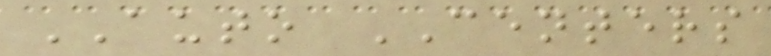AUTO CENTERS
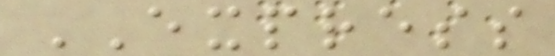EXPRESS
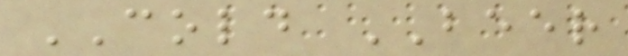COLD BEER
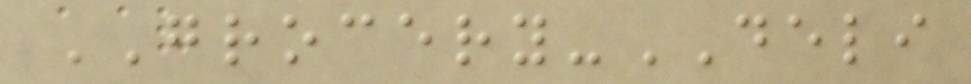GROCERY-DELI
